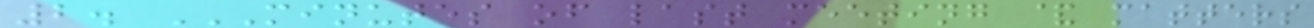2. MINUTES OF LAST MEETING & MATTERS
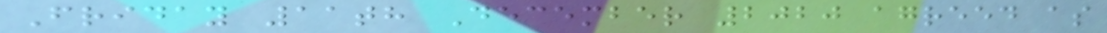Friday 11th December 2020 agreed as
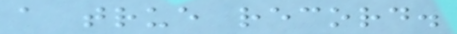a true record.
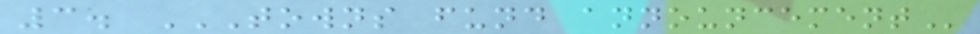3. TOWNS FUND ANNOUNCEMENT
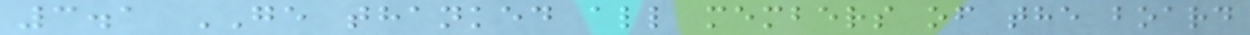3.1 GE thanked all members of the board
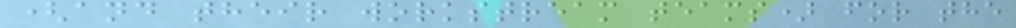(and their workstream teams) for the
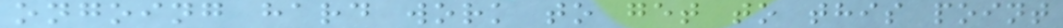ongoing hard work to get to this point
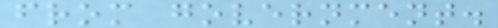from government.
